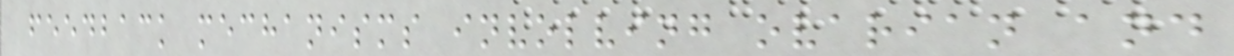feedback mechanisms involving ovarian and
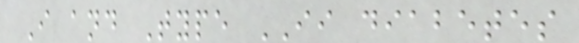I and Type II diabetes
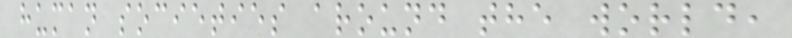human societies around the world,
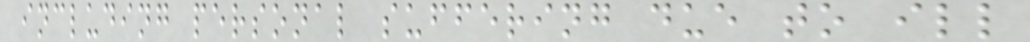including personal suffering due to ill
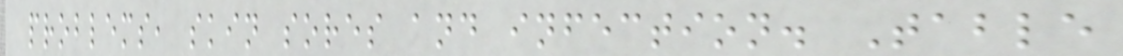problems, skin sores and infection. Table
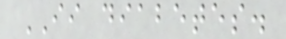II diabetes.
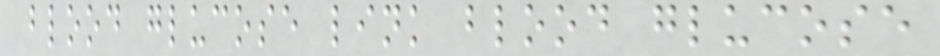blood glucose link blood glucose
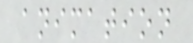animation
